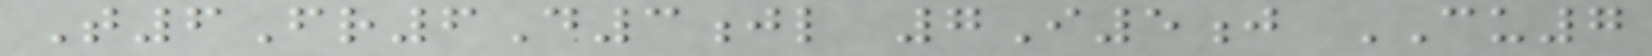T6Fr6D3jl 7I5j CU7
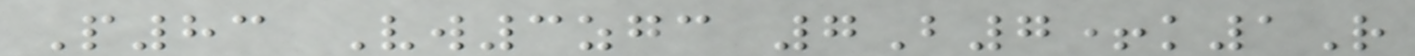P83 Vw3zgc 7B7+k1R
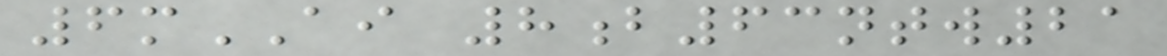6mAI 8b63ntw21
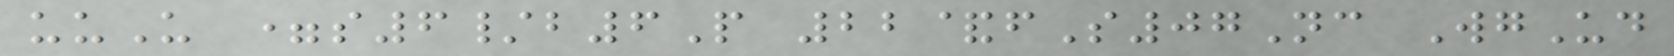uuU =s6/b6P 22&fS07Nc WgUd
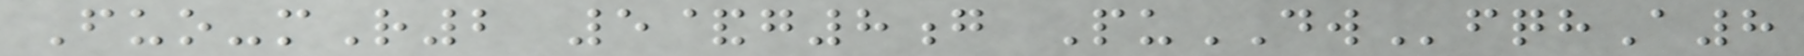Fuo-mR2 5&g8g PuDWfqhA8
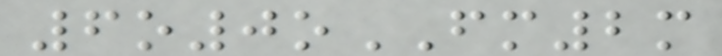6o0oFM2m
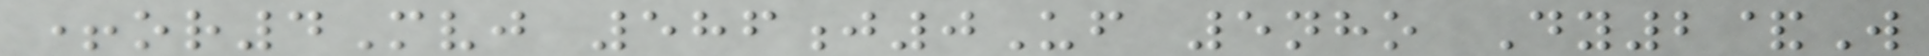+or4Mvj 586j0Uf 5nho Dy2&W
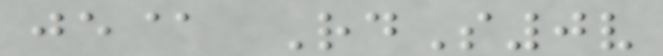je@ RdS0v
